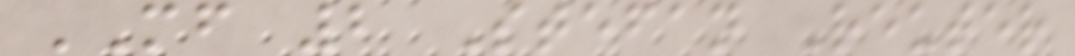MF 2 Stefan Reuter
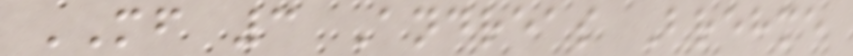MF 3 Andreas Brehme
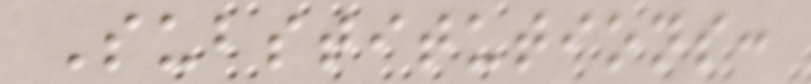Substitutions:
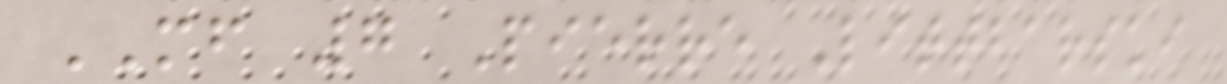MF 7 Pierre Littbarski
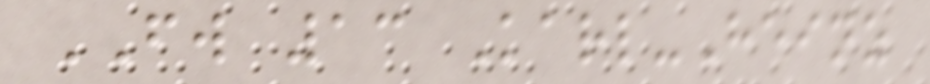FW 13 Karl-Heinz
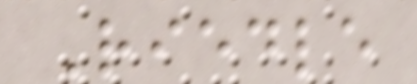Riedle
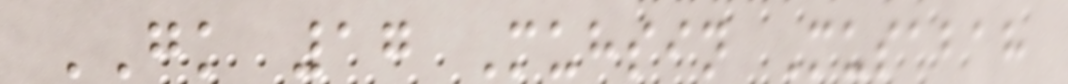GK 17 Muhsin Musabah
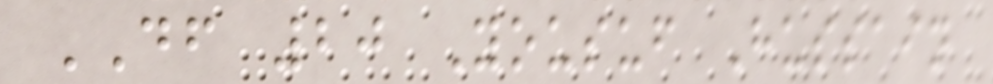DF 20 Yousuf Hussain
